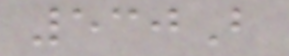530B
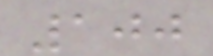100
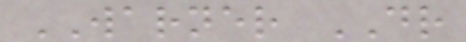WARNER DR
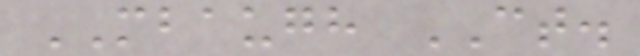MBAUGH CT.
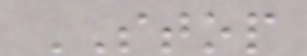STOP
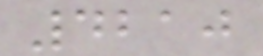4210
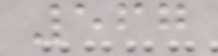567
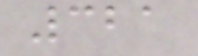321
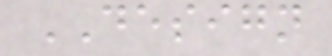DESIGN
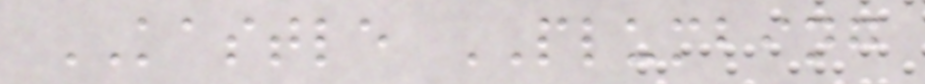KASTLE PLUMBING
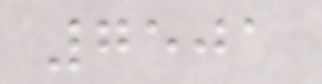7501
